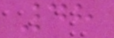48
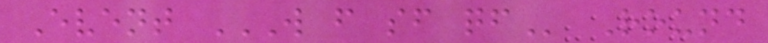Event W F SF QF Round
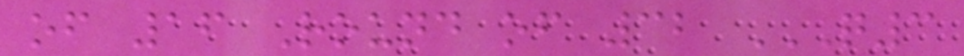of 16 Round of 32 Q3
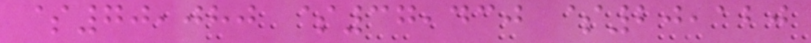$70,080 $37,430 $20,120
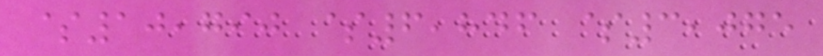$10,790 $6,846 $3,075
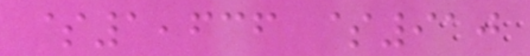$1,636 $910
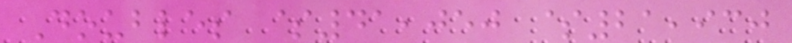Doubles $41,050 $21,930
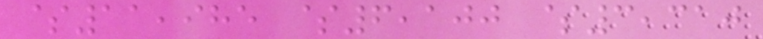$11,985 $6,100 $3,310
